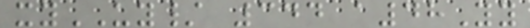xyUY/ 344 a48Yy
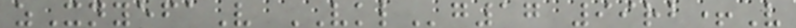zXnyefaV VKLg17 99rb+V
